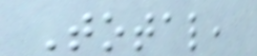Total,
